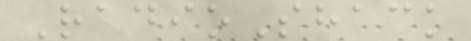RadioShack
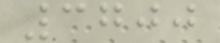3700
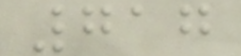717
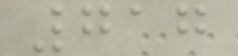717
